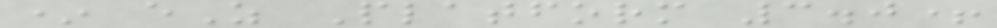* eZ Platform 3.0+
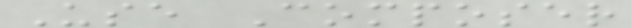Use Composer
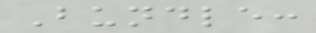Bundle:
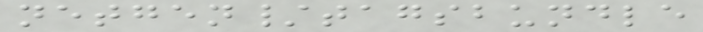netgen/tagsbundle
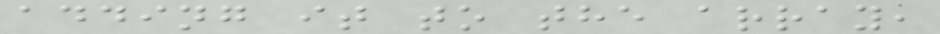adding it to the array,
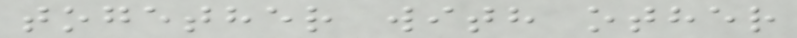together with other
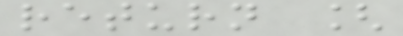return [
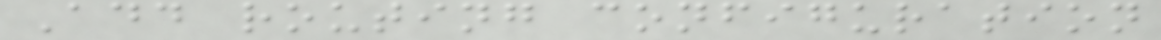Add routing configuration
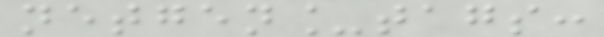netgen_tags:
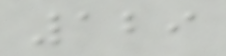129
